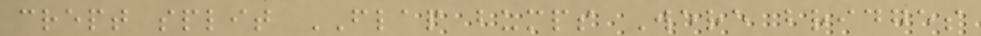crept split FLAP bumps Were bridges
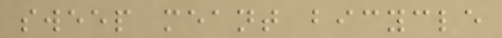sweep meant bicycle
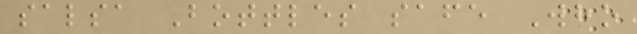salsa Bottles safe Who
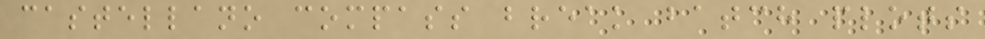castellano compass break batch plots
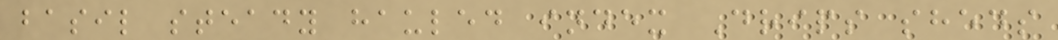basil steady hauled index Drips sheds
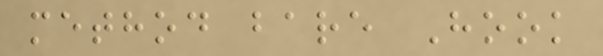method bare Hook
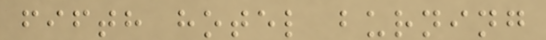fifth hotel burning
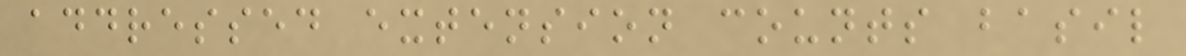addressed extension counts basil
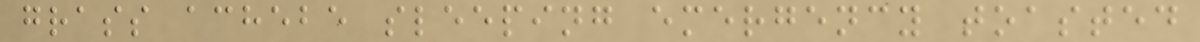grass achebe sleeping emergency toasted
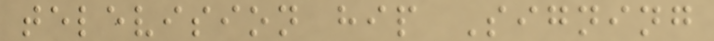television hip Signing
